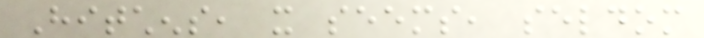Hitchens, it seems, seldom
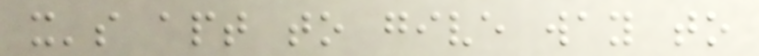it's apt to give way to
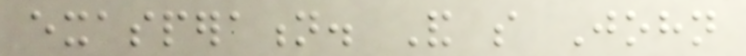exasperation. And so John
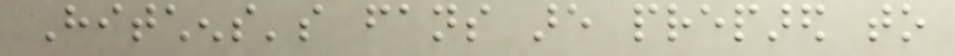Hitchens's fans are prepared to
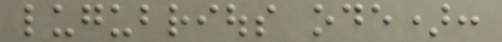lugubrious ode):
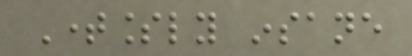Timelessly insane
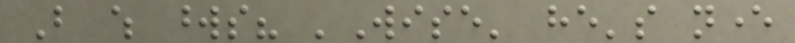But which words? 'Wise' he's never
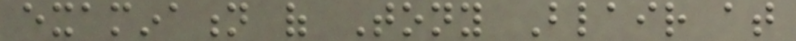examination of Tony Blair at
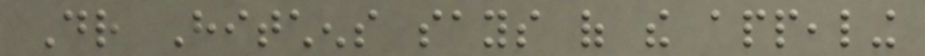Dr Hitchens says of the appealing
